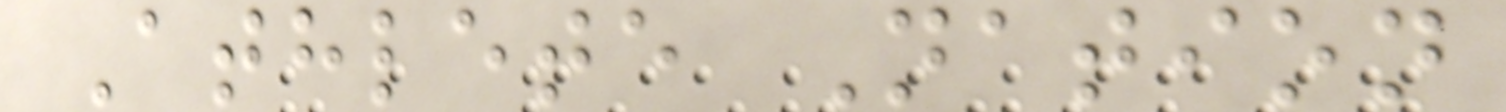Athlete Nation
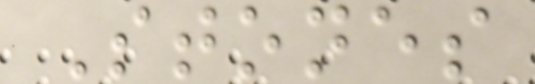Stones
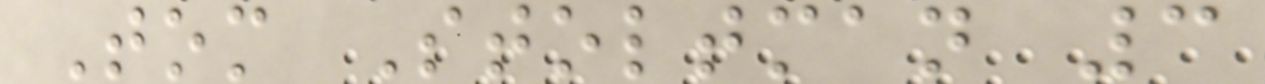Tom Stoltman 3
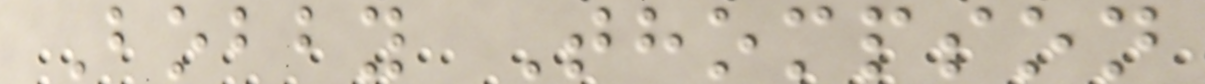Bobby Thompson
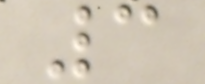3
